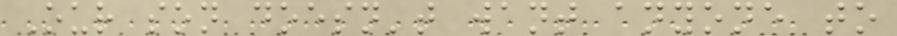Our son doesn't want anyone to
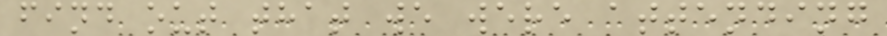find out that we were attending
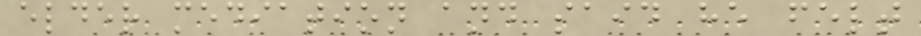elder mediation and said he felt
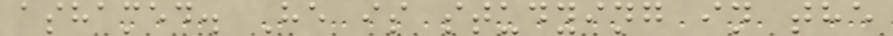ashamed. He is studying in the
